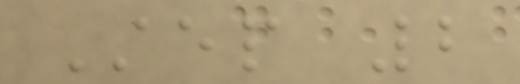Step 2
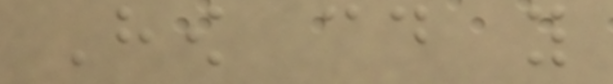How could you
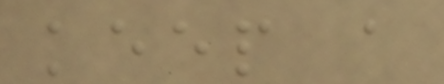keep a
